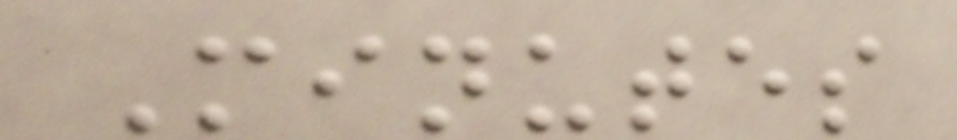Minutes
